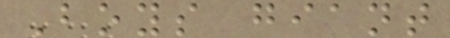Boys giant
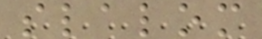slalom
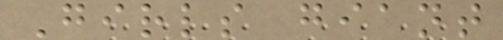Girls giant
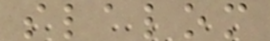slalom
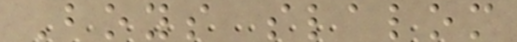Boys slalom
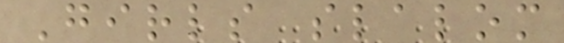Girls slalom
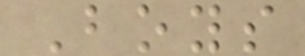Boys
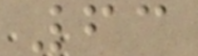63
